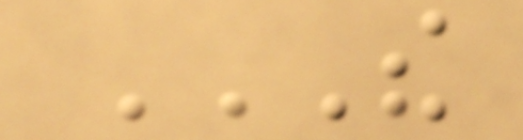THE
